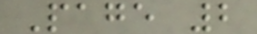Page 2
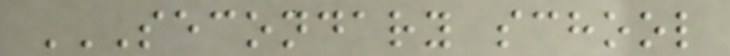SECONDARY SCHOOL
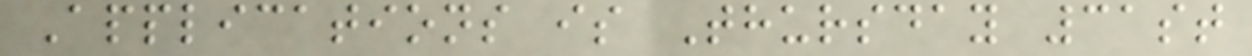Applications is Thursday 31st
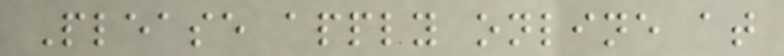Please apply online at
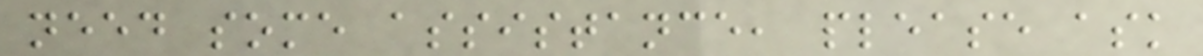need some assistance, please ask
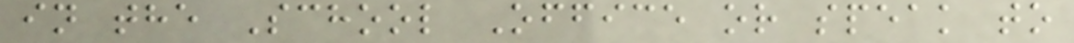in the School Office or speak to
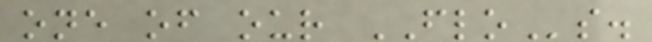one of our FLOs.
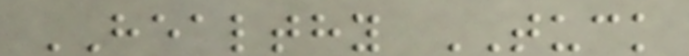HEALTHY TUCK
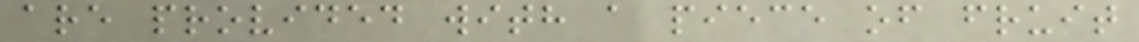are provided with a piece of fruit
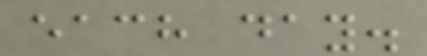each day.
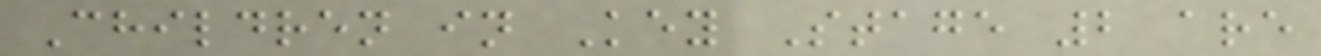Children in Key Stage 2 are
